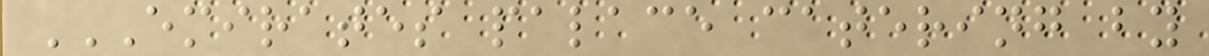EMIRATES PALACE CATERING BY
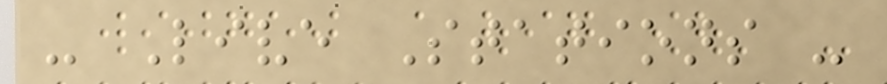- Live Stations -
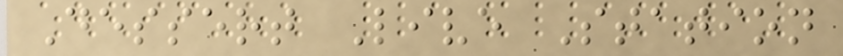Dessert Live Station
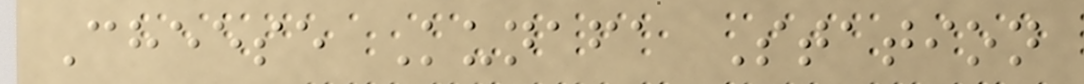Cheese Kunafa Station
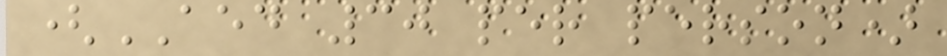(AED 30 per person)
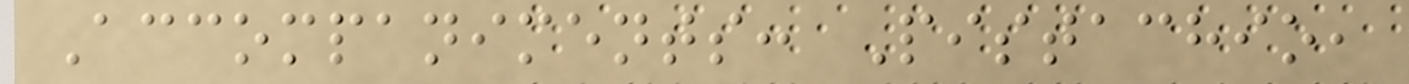Accompaniments: Pistachio,
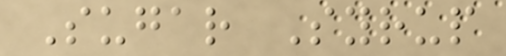Sugar Syrup
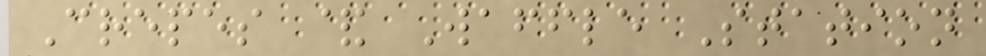Crepes & Waffle Station
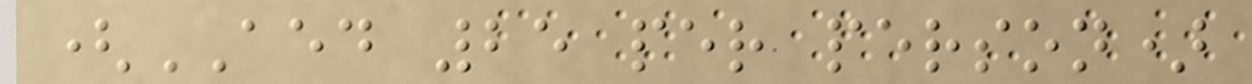(AED 25 per person)
